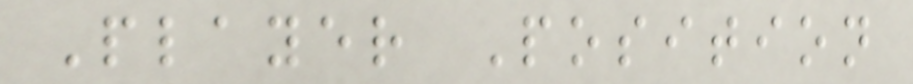Player Position
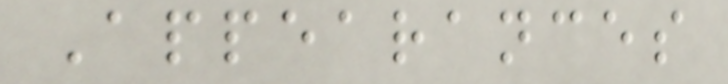Appearances
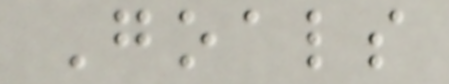Goals
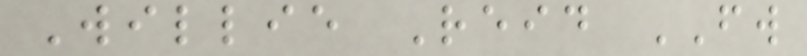Willie Reid FW
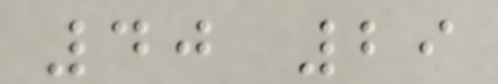40 29
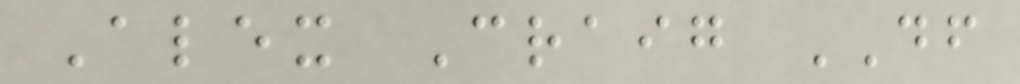Alex Craig DF
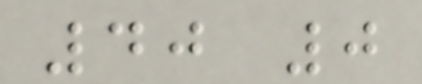40 0
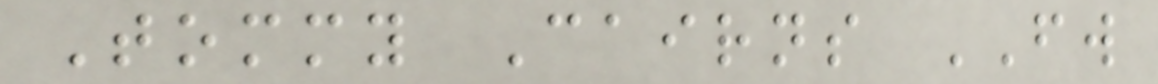Tommy Cairns FW
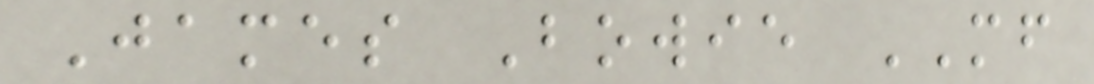James Bowie MF
